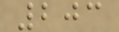203
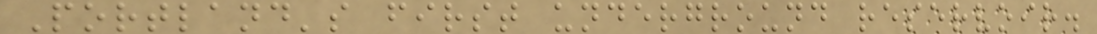Portland's first underground reservoir.
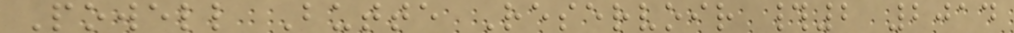Powell Butte Reservoir #2 2014
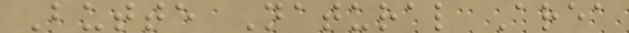Butte Natural Area
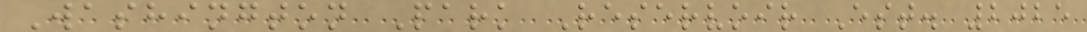Washington Park Reservoir Est. 2025
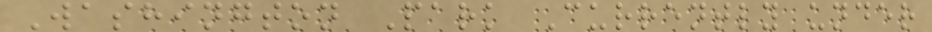Washington Park Currently under
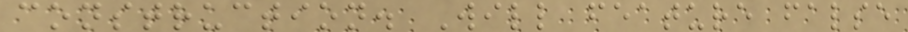construction. Will feature false
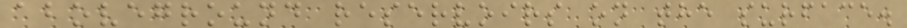aboveground reservoirs on the surface.
